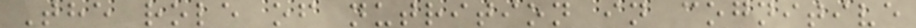The role of nutrition in cognitive
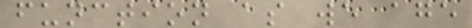function as we age
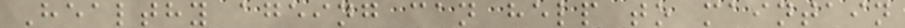Healthy ageing can help to maintain
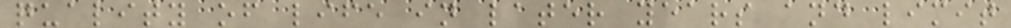quality of life in later years and limit
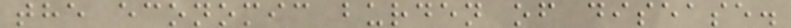the economic burden of disease.
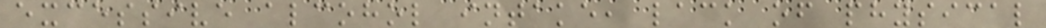excessive alcohol intake, lack of physical
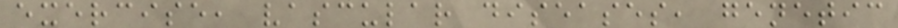exercise, vascular diseases, genetic
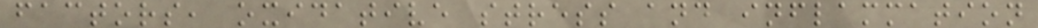factors, oxidative stress and inflammation
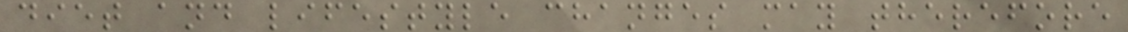diet and lifestyle changes may therefore
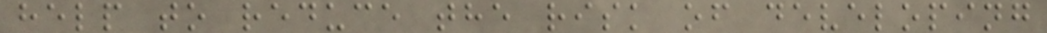help to reduce the risk of developing
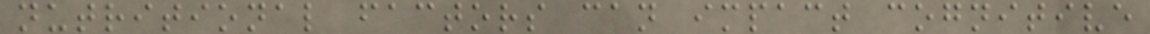nutritional factors can impact cognitive
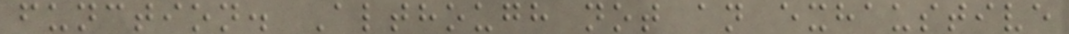function. Although not an exhaustive
